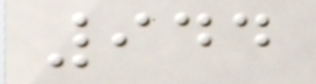944
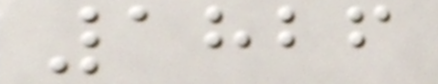1826
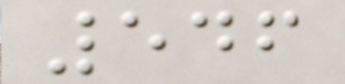546
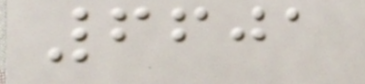6601
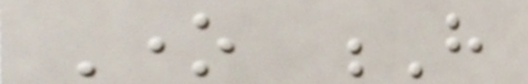One H
